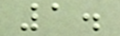1.
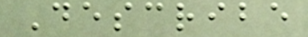Describe
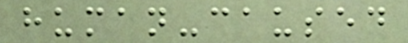human-caused
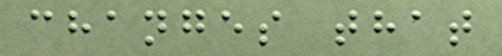changes that
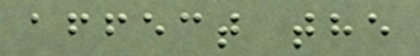affect the
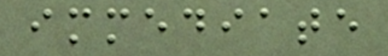immediate
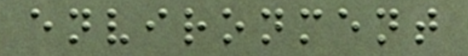environment
